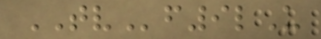TVf9lU
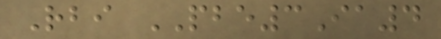Rbi PBE3Ia4
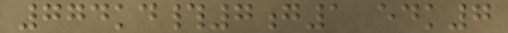774kd#7g1 edk7
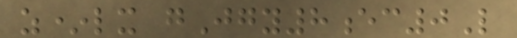z*lx gJgy8ec0L
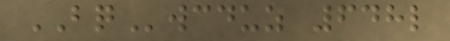BQwcduz 648l
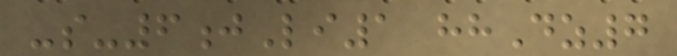-s-6jLi1 hhDz7
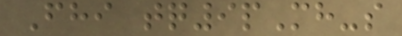Fhi tq9pMh-s
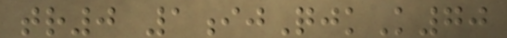tr0 1ijQjkK70
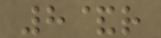8&r
